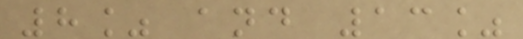8% and 13%
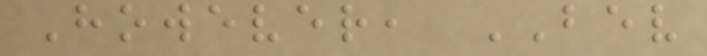However, BEV
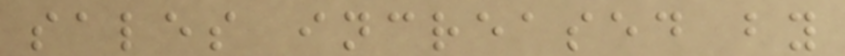sales increased by
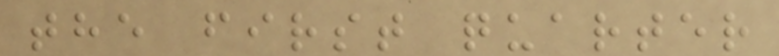the first quarter
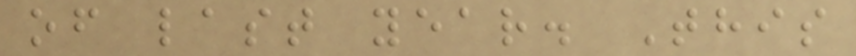of last year. This
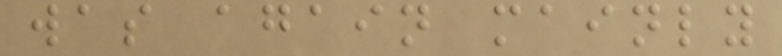was again mainly
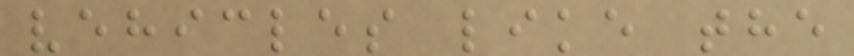vehicles like the
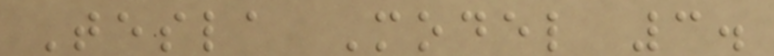Tesla Model 3.
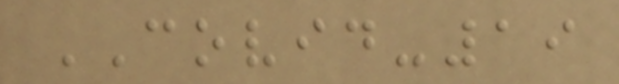COVID-19
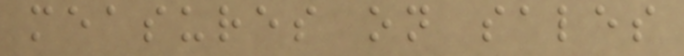measures on sales
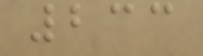233
